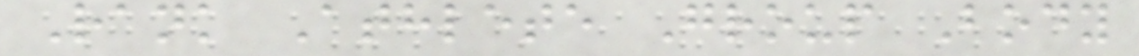Rank Athlete Group Body
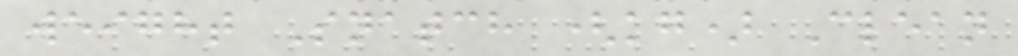weight Snatch (kg) Clean
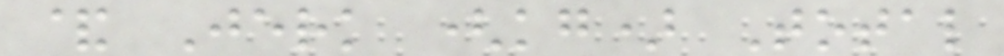& Jerk (kg) Total
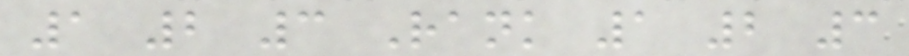1 2 3 Rank 1 2 3
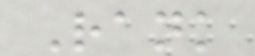Rank
